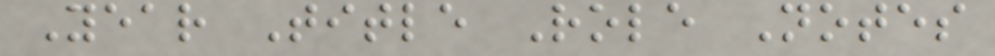Year Title Role Notes
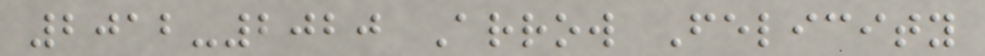2012-2020 Arrow Felicity
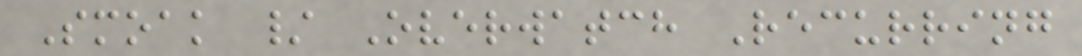Smoak / Overwatch Recurring
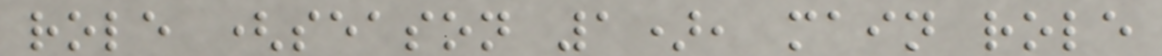role (season 1), main role
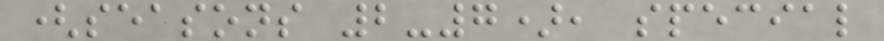(seasons 2-7), special
